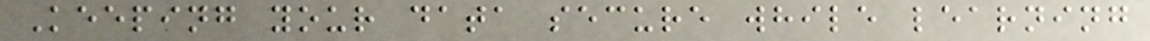Keeping your data secure while learning
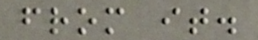from it.
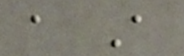a A
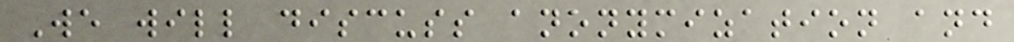We will discuss anonymization and
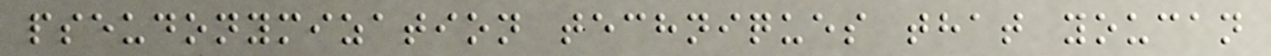pseudonymization techniques that youcan
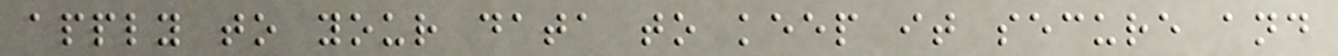apply to your data to keep it secure and
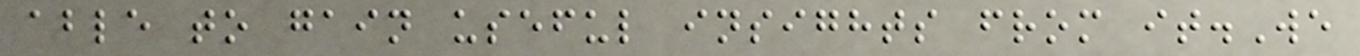able to gain useful insights from it.We
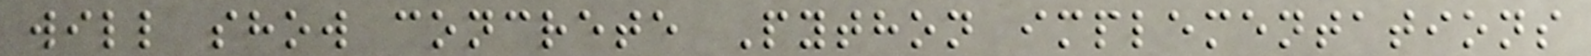will show concrete Python implementations
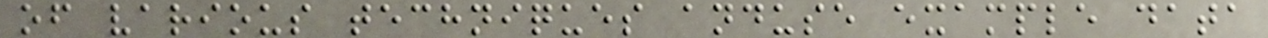of various techniques anduse example data
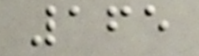165
